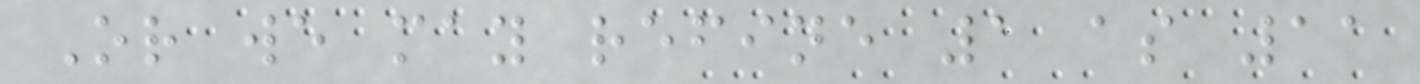Or we may refine 1 as 11
